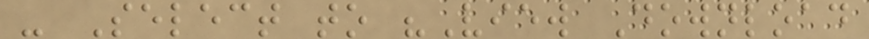- Select to "View Download
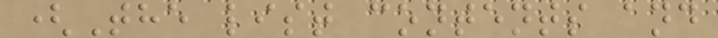(The list contents and
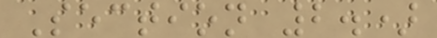Section 2.)
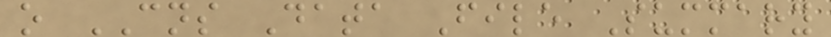o CNS Data File Summary
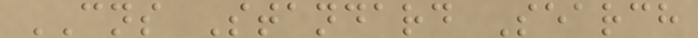CNS Standard Search
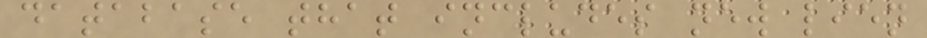database that includes new lien
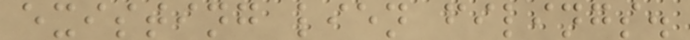existing lien filings.
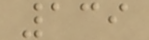139
